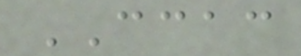CCAC
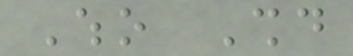Who Should
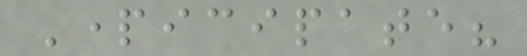Participate?
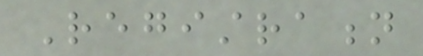Registration
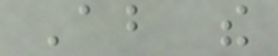About the
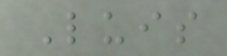Luis
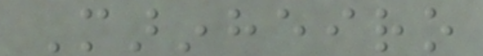Marinheiro
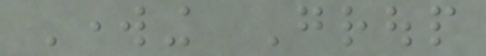Working Group
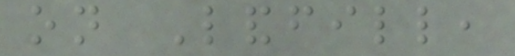on Landfill,
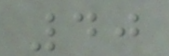40
